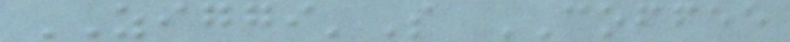ZIGGI'S COFFEE
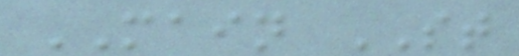MAIN ST
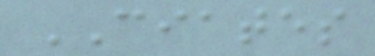CIATES
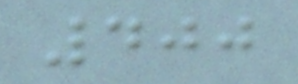400
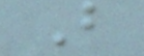B
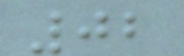02
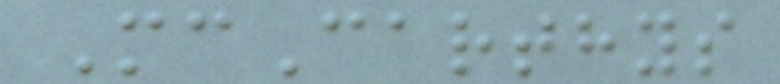McCarthys
